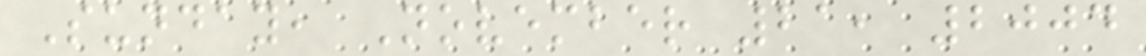Sunday, November 21, 2004
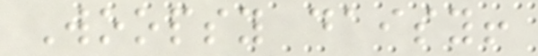Woopsy daisy!
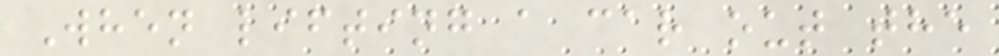When lifting a car out the
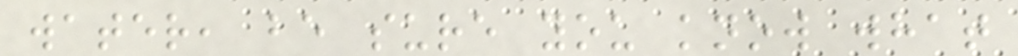water, be sure you know what
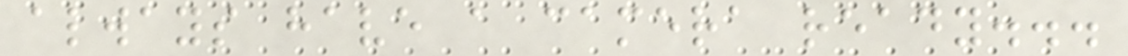always have a camera ready...
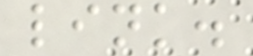link.
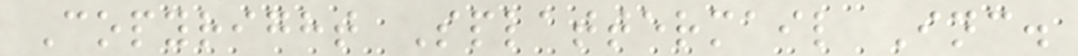Copyright Splattermail Inc.
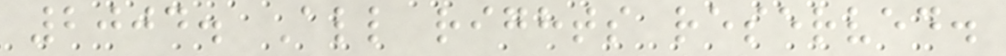2004. All rights reserved.
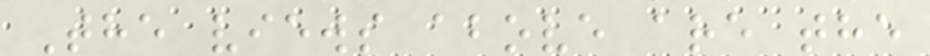The views above are the
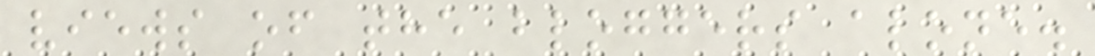views of the bloggers alone.
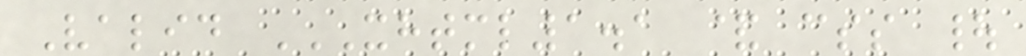Valid XHTML1.1 & CSS |
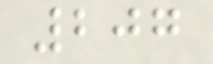207
